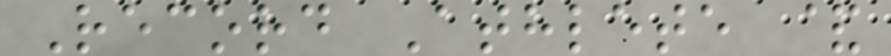Record Athlete &
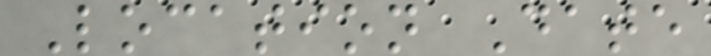Location Date
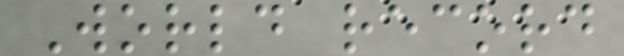World record
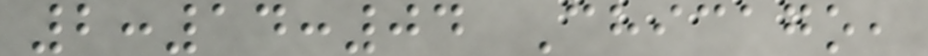2:14:04 Chicago,
